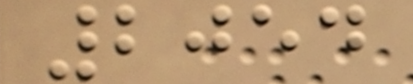2054
